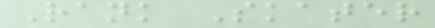Rank Skater
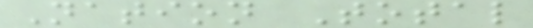Nation Total
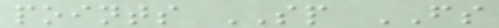points SP FS
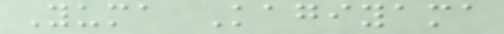Yuma Kagiyama
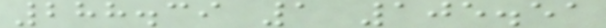288.39 1 105.51
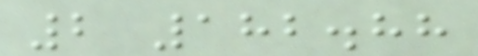2 182.88
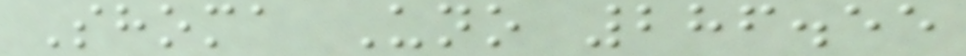Shoma Uno 286.55
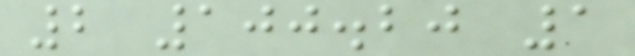2 100.20 1
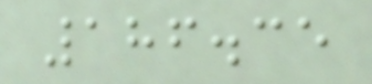186.35
